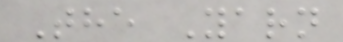The Yarn
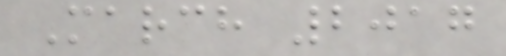March 2017
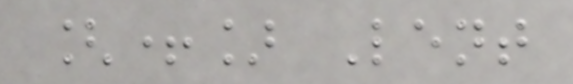[+] Lent
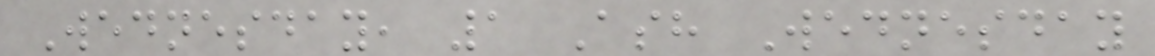Wednesday, 1 Ash Wednesday
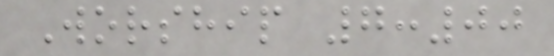Worship 7:00
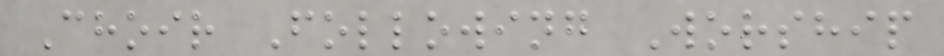Choir Following Worship
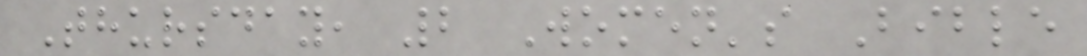Thursday, 2 Women's Bible
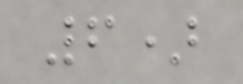6)
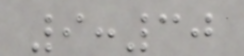9:30
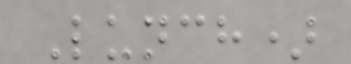Lunch)
